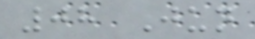08 Jun
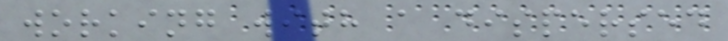working with a dispersed
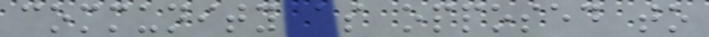community as opposed to
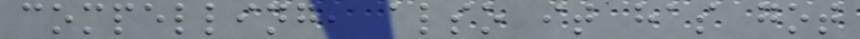compelling, also it has got
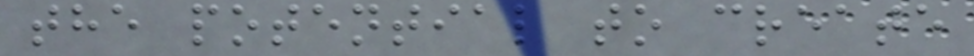the potential to create
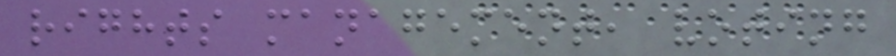rights management, voting
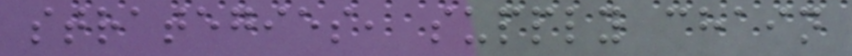strategies, supply chain
